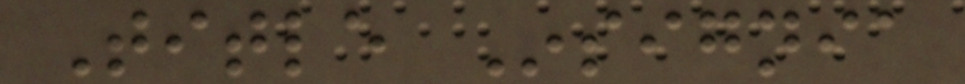Title Insignia
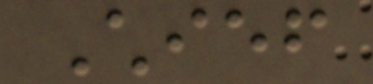Chief
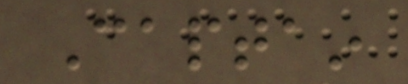Captain
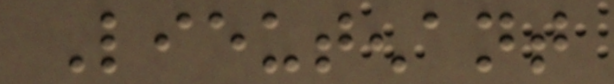Lieutenant
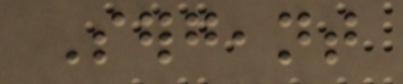Sergeant
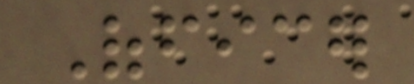Officer
